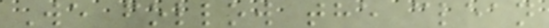We follow the clean
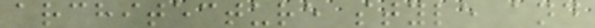architecture style and
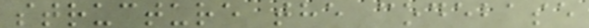structure the codebase
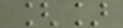[]
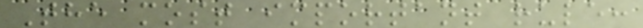The most important rule:
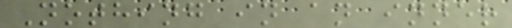Nothing in an inner
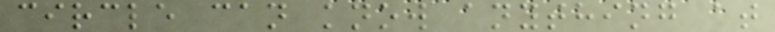circle can know anything at
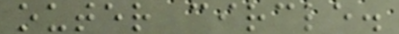outer circle.
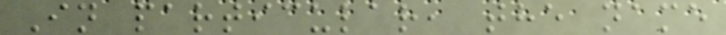In particular, the name
